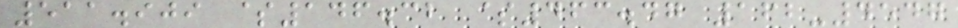511.909 $146.32 $463.47 162-4547
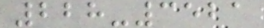228-3521
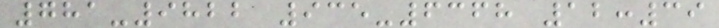781-9822 935-6368 12:39
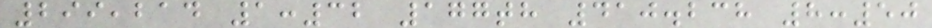299,214 1:32 177th 410.238 8:50
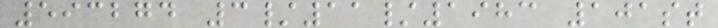593274 3/11/1983 101st
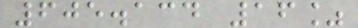605.134 16%
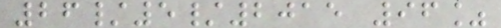26/5/2015 96%
